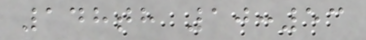148th 10:53
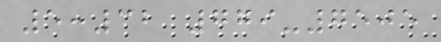5:32 779-7505
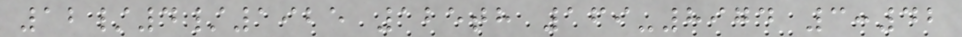12/4/1925 125th 169-8974 3:42
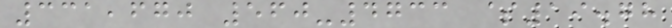331,670 560-4733 $19.78
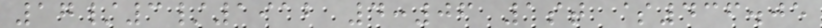17/3/1912 4:06 1st $436.05
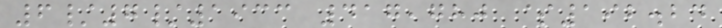6/7/1933 417,780 $192.24
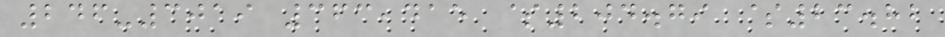246-3019 363,415 $204.79 $23.82
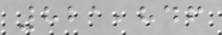821,846
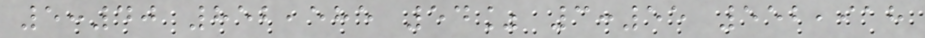5:40 852,585 54% 3:55 552,918
